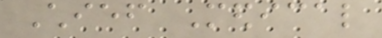Chief Medical
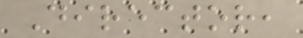Director,
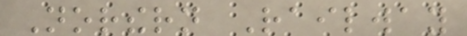Northern Railway
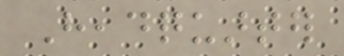Headquarter
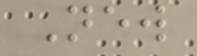New
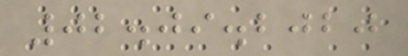02.09.2020
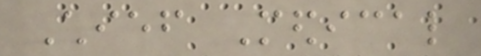Chief Medical
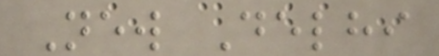New Delhi
